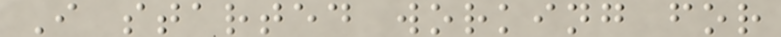I started working for
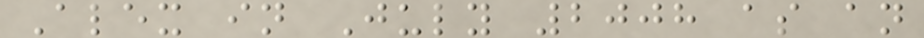Alex in July 2008 as an
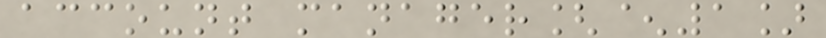account manager[^1]
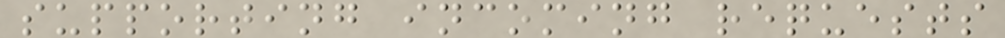supporting incoming requests
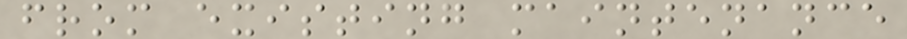from existing maintenance
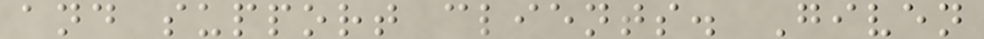and support clients. Given
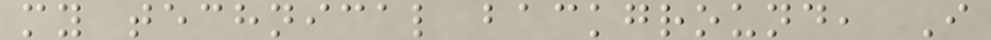my technical background, I
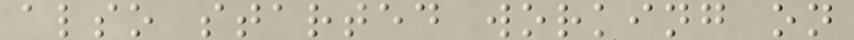also started working on
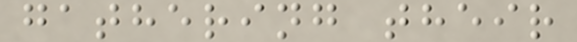gathering their
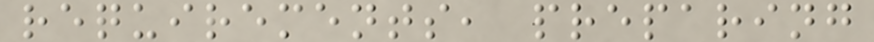requirements, preparing
